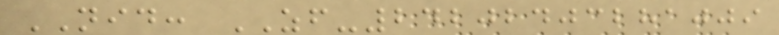NID: ZF-24202403281009
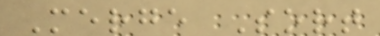Merge Sort
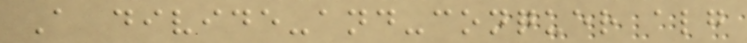A divide-and-conquer alg
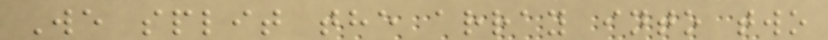We split the array into two
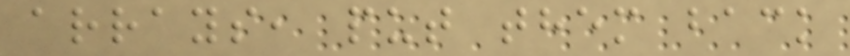arrays, put them back
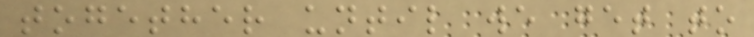together until we get to
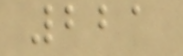221
